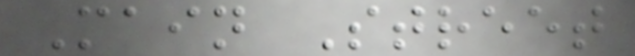Main Street
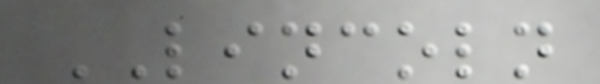LINCOLN
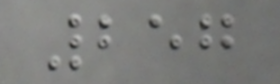257
